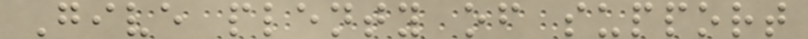Give plenty of support
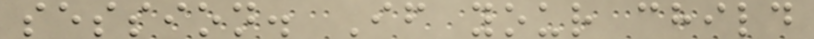session. If your child
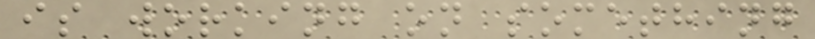is working on something
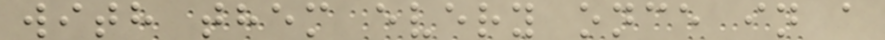with them every once in a
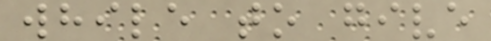while to give
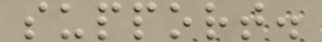support.
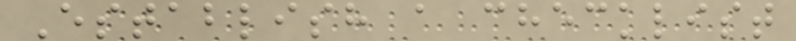Establish a checklist
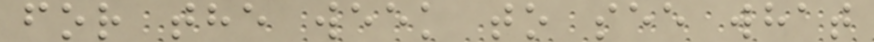for the week to see what
